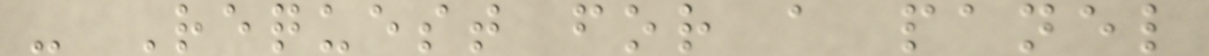- Request for a panel
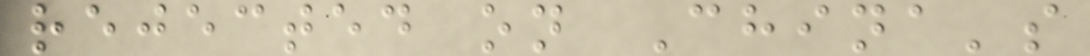rejected on China's
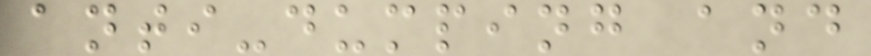anti-dumping and
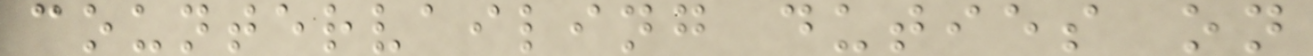countervailing duties on
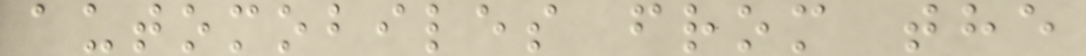automobiles from the
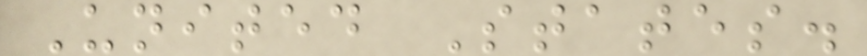United States.
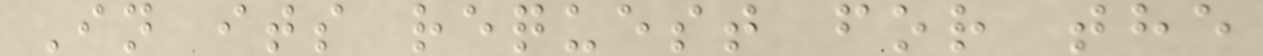In its request for the
